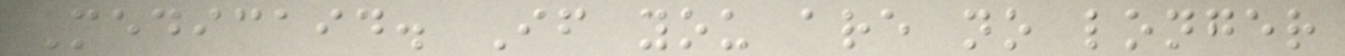Medicaid. If you are no longer
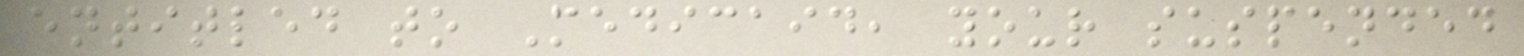entitled to Medicaid, your suspended
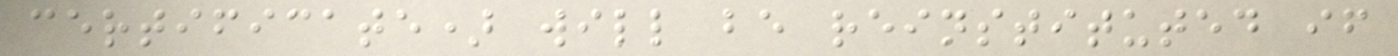certificate) will be reinstituted if
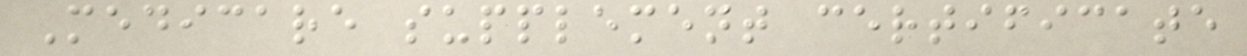Medicare supplement certificate
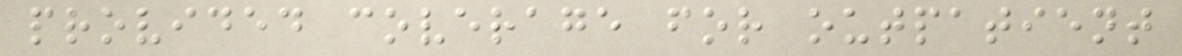provided coverage for outpatient
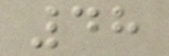48
